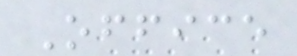Office
